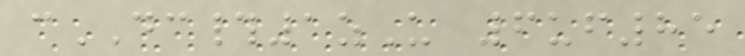cDC#1zU 6uf85
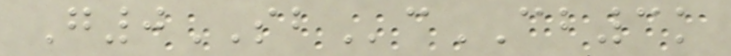G0SBcCB3k
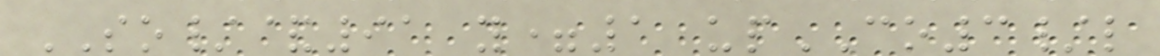SO/&91 y=1 upCO3/l
